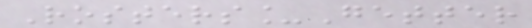Rosters_Getter
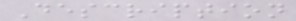Description
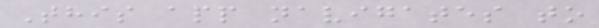This app navigates to
